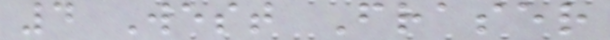4 West Fraser
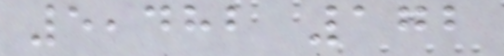5,482 172
